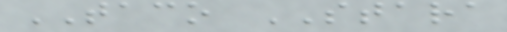TACO STARA
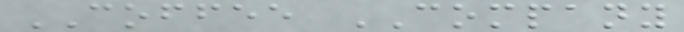COFFEE COMPANY
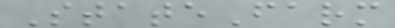StateFarm
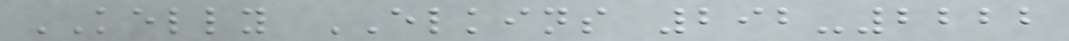KELLY ELKINS 292-2222
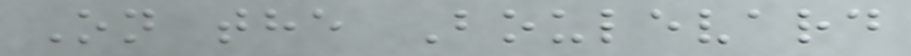On the Boulevard
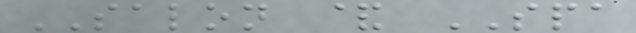SALON & SPA
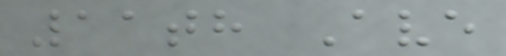11th Ave
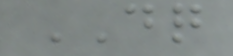DQ
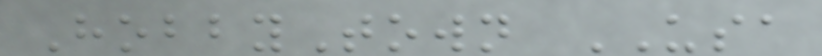HobbyTown USA
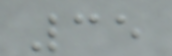35
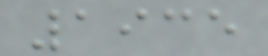1935
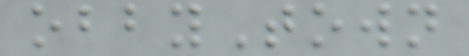obbyTown
